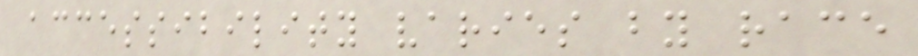accessibility varies by race
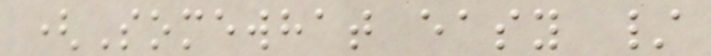(Somewhat easy /
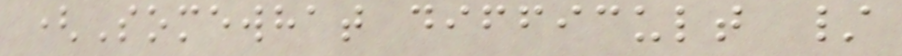(Somewhat difficult /
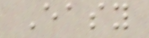Easy
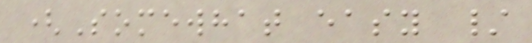(Somewhat easy /
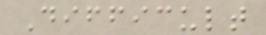Difficult
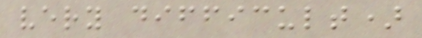very difficult)
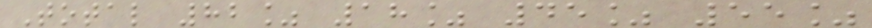Total 82% 18% 45% 55%
